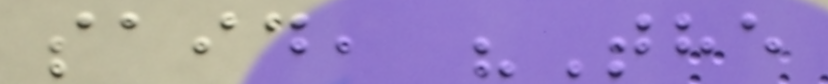said, "The
